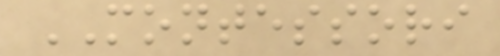MONTESSORI
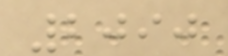2090
